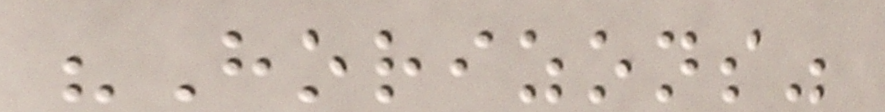"Horizons"
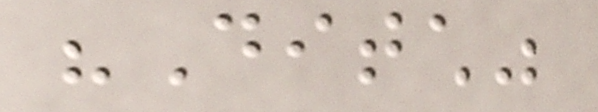"Ditch"
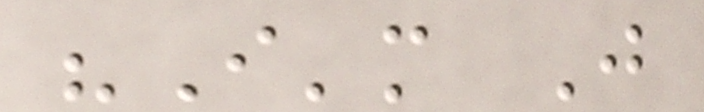"I'm Just
